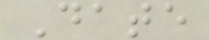Date
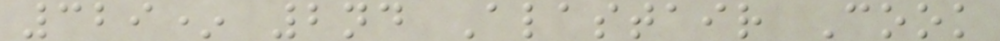329* 2nd Alastair Cook
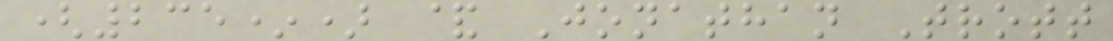(235*) & Jonathan Trott
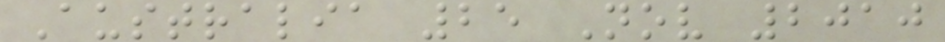Australia 25 Nov 2010
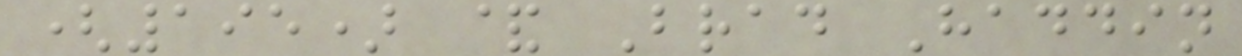(195) & Brad Haddin
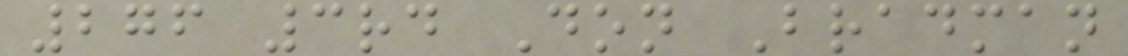276 3rd Don Bradman
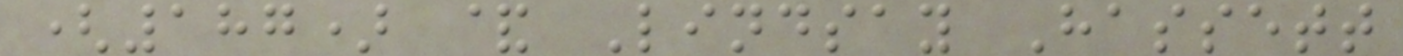(187) & Lindsay Hassett
